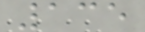135
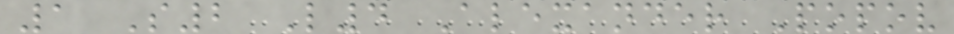1 S2 L4 Alexander Popov
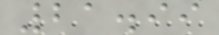21.99
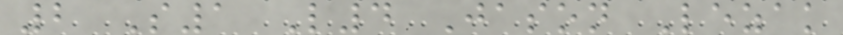2 S1 L4 Jason Lezak
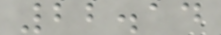22.14
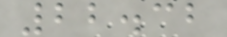22.32
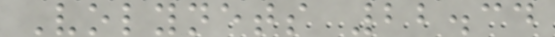Volynets 22.34
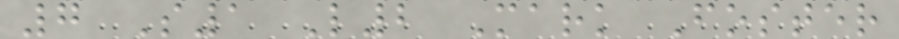7 S1 L2 Mark Foster
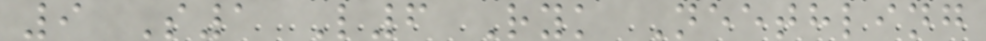9 S1 L6 Ryk Neethling
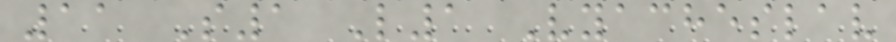11 S1 L1 Vyacheslav
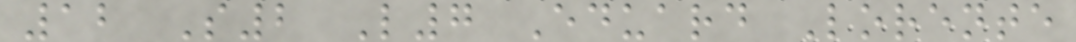12 S2 L7 Eduard Lorente
